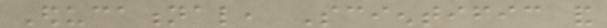Educational, Scientific and
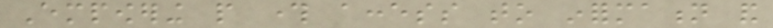Empowering people through access to information and
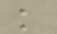knowledge
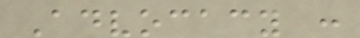Advocacy :
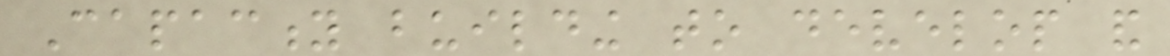Capacity building to develop and
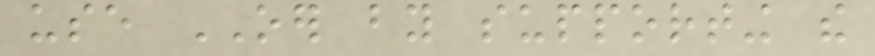use OER by supporting the
